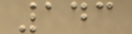143
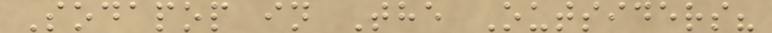Sodapop in The Outsiders?
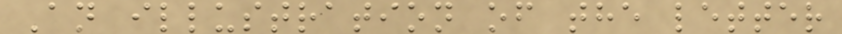An illustration of the letter
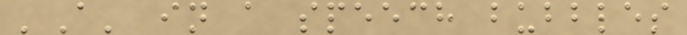'A' in a speech bubbles
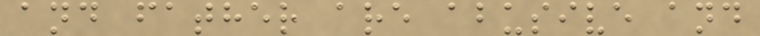and father are abusive and
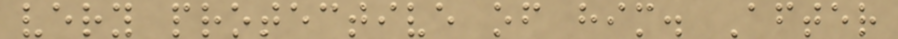very protective of him. After
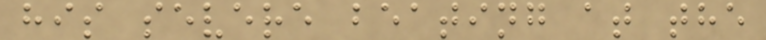his severe beating at the
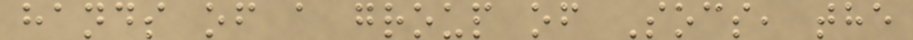hands of a group of Socs, the
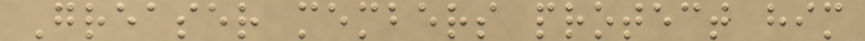Greaser members protect him
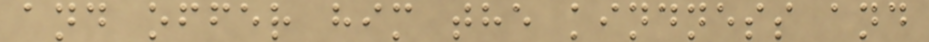and offer him the kindness and
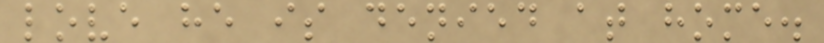love he is denied at home.
